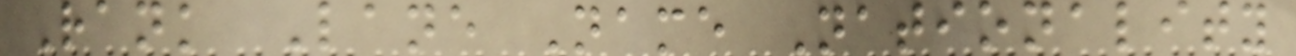Rank Lane Name Nationality
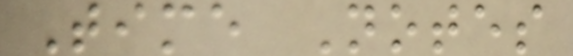Time Notes
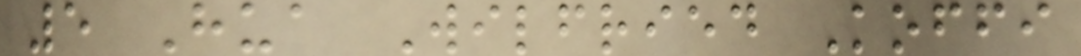5 Hua Wilfried Koffi
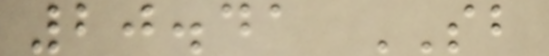20.41 SB
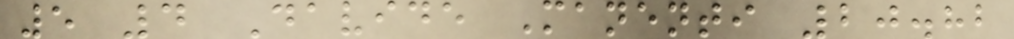5 4 Davide Manenti 20.82
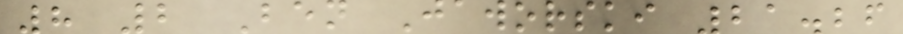8 2 Ben Jaworski 21.26
